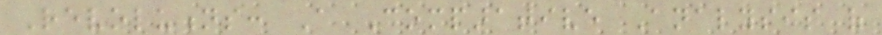Revolutions: A Comparative Analysis of
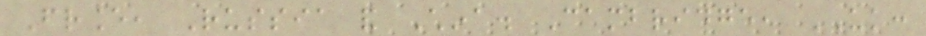France, Russia and China. Cambridge, UK:
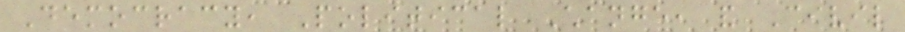Democracy, Political Change, and Civil
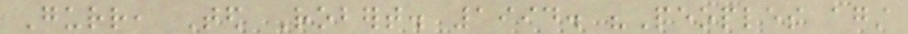Gurr, Ted Robert. 1994. "Peoples against
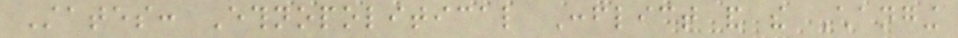States: Ethnopolitical Conflict and the Changing
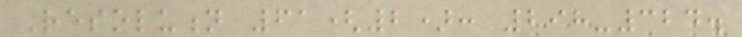Resolution 61(2): 298-324.
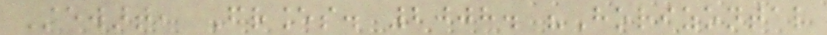Stewart, Frances. 2008. "Horizontal
